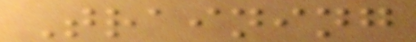Training
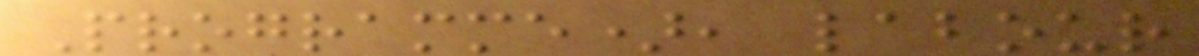Programme), labour
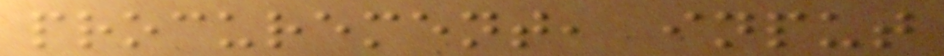procurement, input
